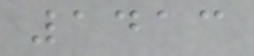1413
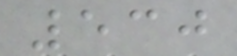530
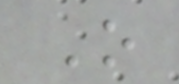O
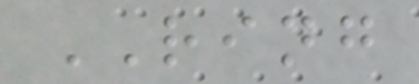RING
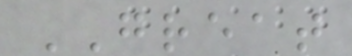GREAT
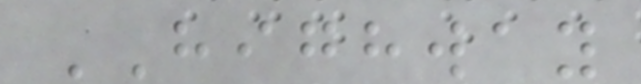HIGHWAY
